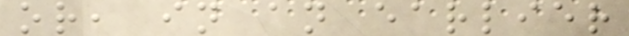or, in an earlier
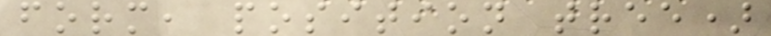form, position tree)
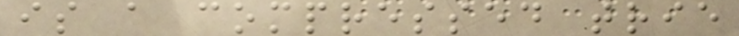is a compressed trie
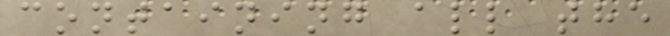containing all the
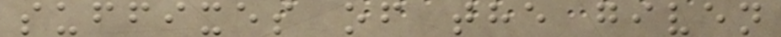suffixes of the given
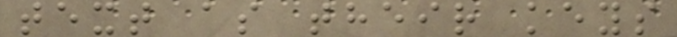text as their keys
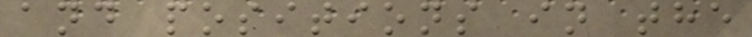and positions in the
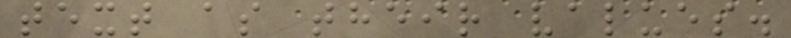text as their values.
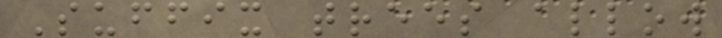Suffix trees allow
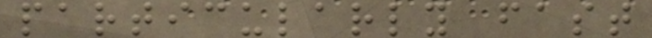particularly fast
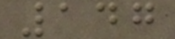147
